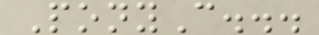PonyC...
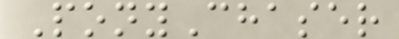PonyChaser
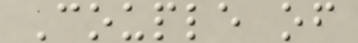Couple of
